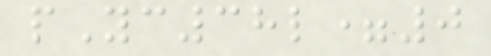pYc38l=0
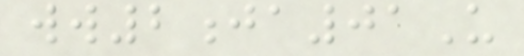ww2ja01U
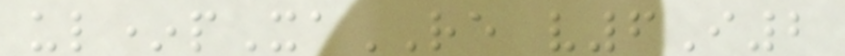ul*pXaRE v6I2
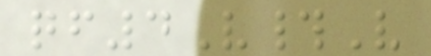qf4V#V
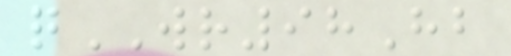qWR98Hb
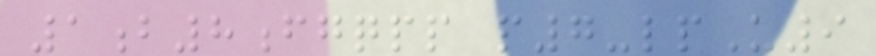1b8fgqpp p7-lpU9
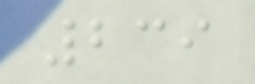239
